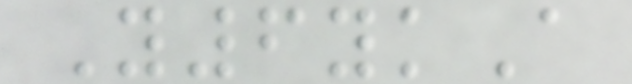Y6ykA
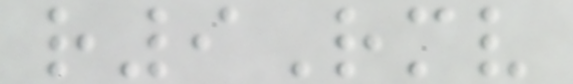r9Rmv
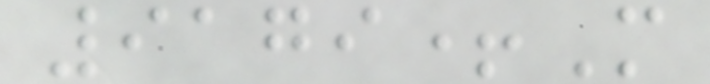9179+M
